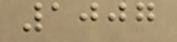1007
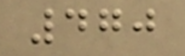470
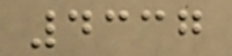4337
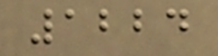1224
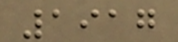1917
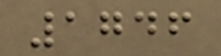1746
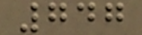747
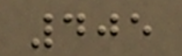405
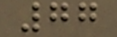77
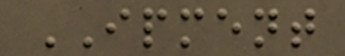IPMENT
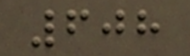608
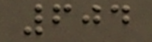604
